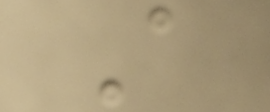A
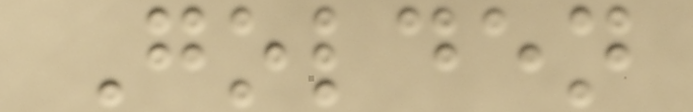Golden
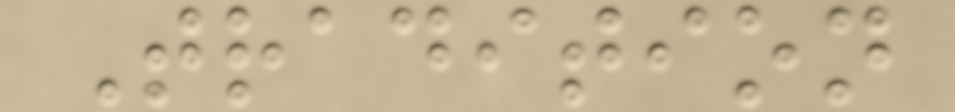Tradition
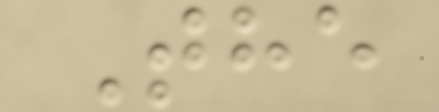The
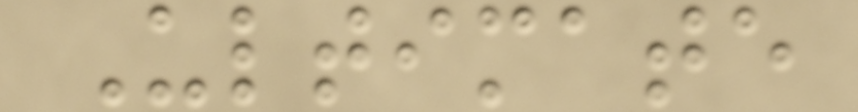Ultimate
